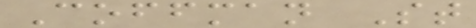Coffman St
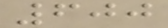600
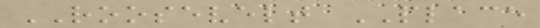ROOSEVELT PLACE
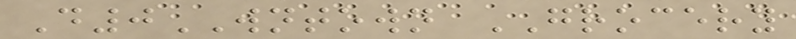D0WNTOWN GROCERY
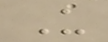U
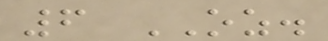6 OZ.
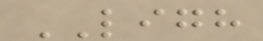LIGH
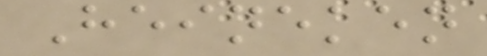Heineken
